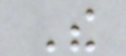The
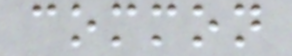common
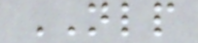NLP
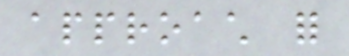approach for
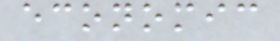economic
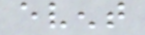event
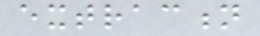extraction
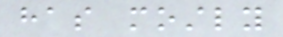has mostly
